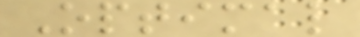Optimal
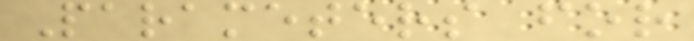Parameters for
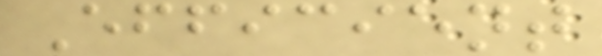Efficient
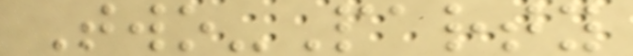Two-Party
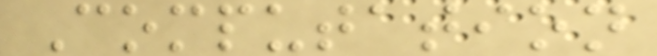Computation
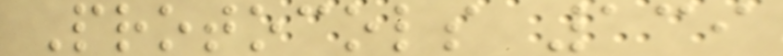Protocols 139
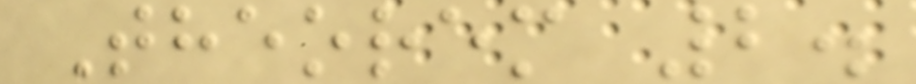Theorem 2.
